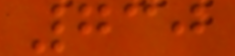730
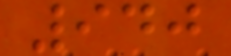940
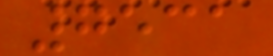7531
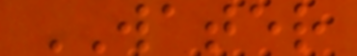WATER
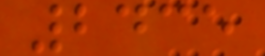2435
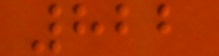822
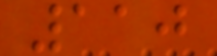110
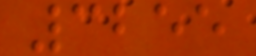3255
